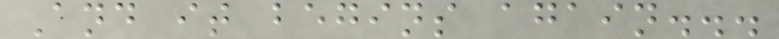And it begins again...
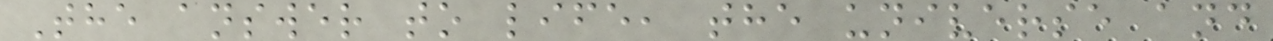The answer to life, the universe and
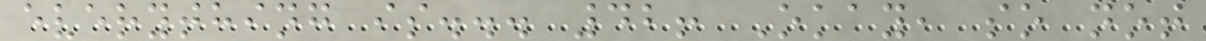everything is... 42! Okay, so not
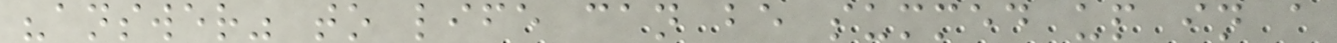"answer" to life can be summed up in a
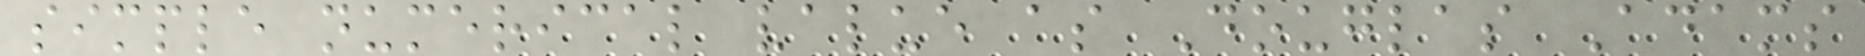simple numerical value as Douglas Adams
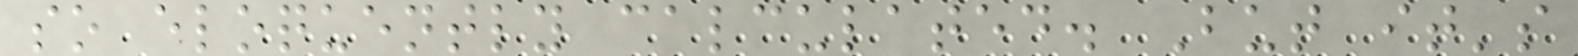so eloquently calculated. But it's
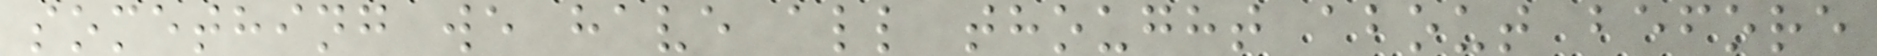something we have all thought about before
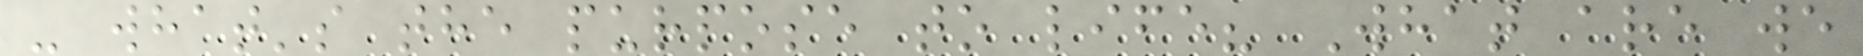- what's the purpose to life? What are we
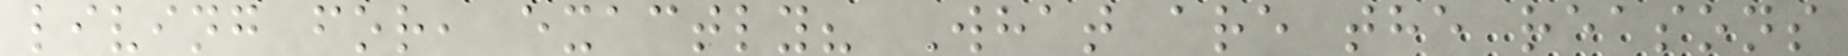living for, exactly? What are the reasons
